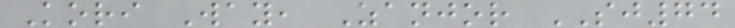Kori Way, Zanjor SJ74
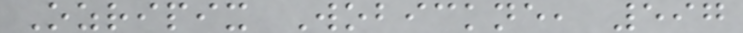Ozripix Wobickne, 597
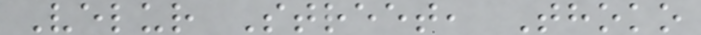Velur Street, Thoko
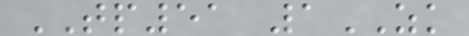TP51 1ZK
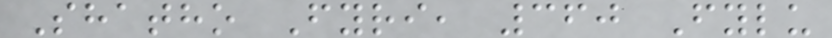Shatho Fyri, 360 Fylu
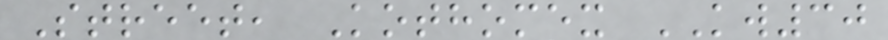Street, Kothomex KW30
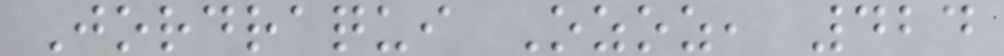Jordraqui Ozoz, 424
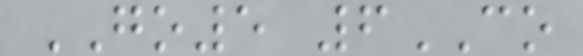GO5 6CO
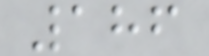186
